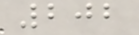202
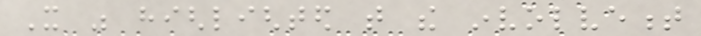It was highlighted that the involvement
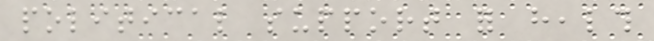political support for health
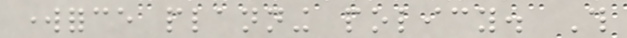workforce planning policy. This
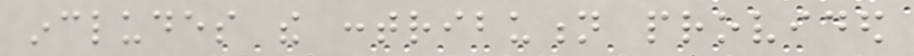includes the contribution provided
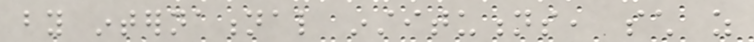by international institutions, such as
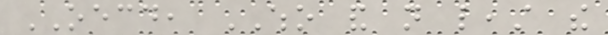OECD, WHO and not least the
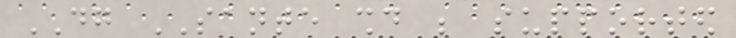DG SANTE should be supported
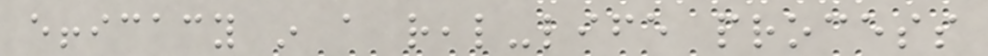efficacy in a real-life process
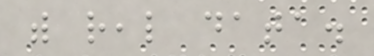with real data.
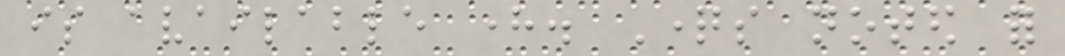is available here. Questions noted for
